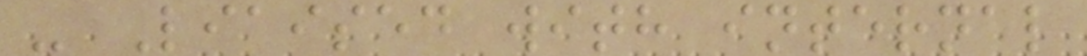- Liaised with internal
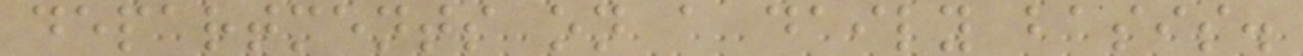departments on a daily basis.
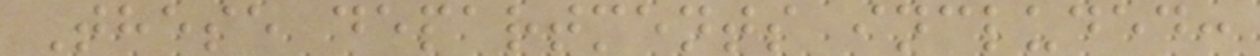These departments included:
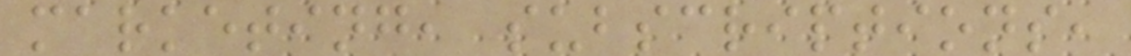marketing, subscriptions,
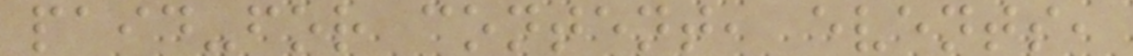paid-for content, events,
